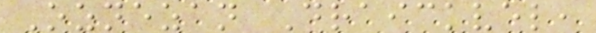Oznezan Draickvel,
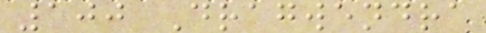100 Dragwendra
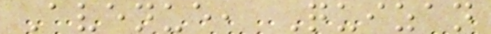Avenue, Quizan
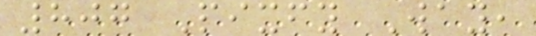807 Pixfy Way,
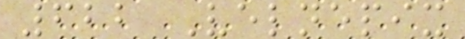622 Velnepix
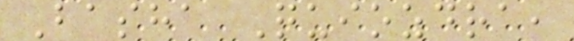Basha Quiozdra,
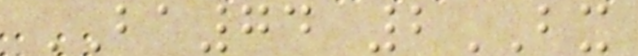BA74 2BX
